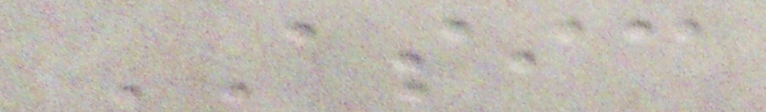ASIC
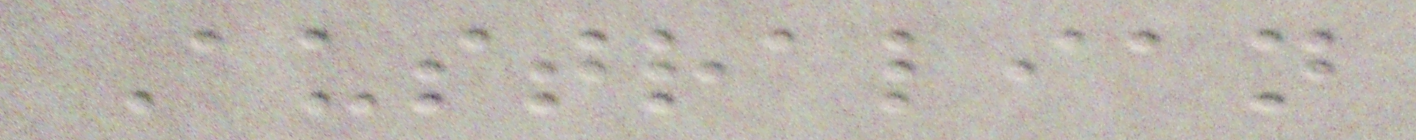Australian
